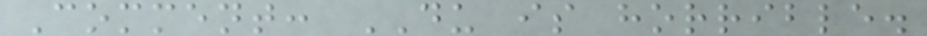Comment: DU is horrible.
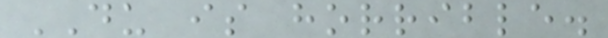DU is horrible.
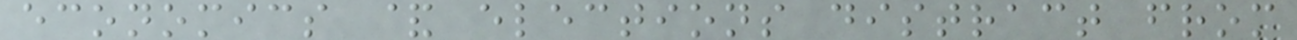economics & elections distract from
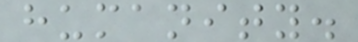humanity.
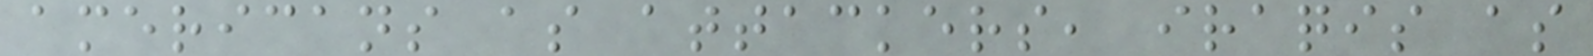americans as attackers, iraqis as
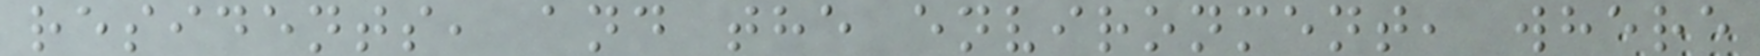residents, and the environment, where
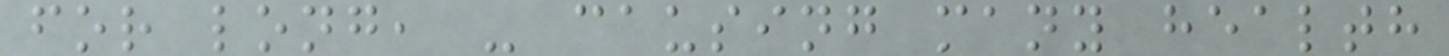for long, - causing many health
